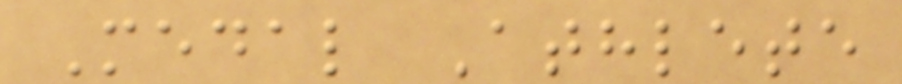Medal Athlete
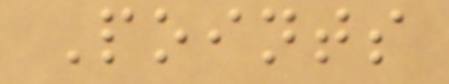Points
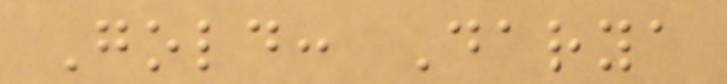Gold: Darya
